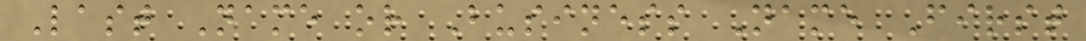Last Name or Business Name First
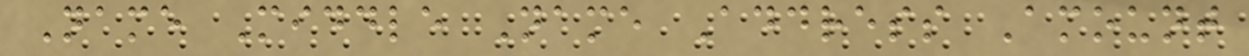Name Middle Name Address Amount
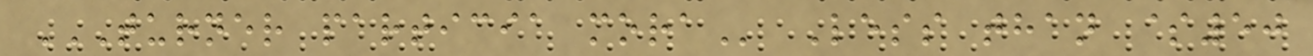TURNER PARTICIA MORA Less than $50
